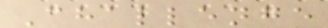Challenge
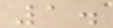1.
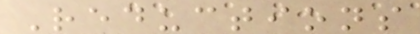Reductions
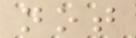not
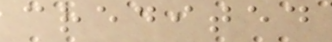credited
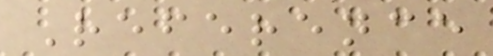Reference
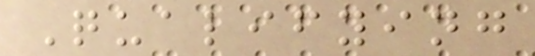Qualifying
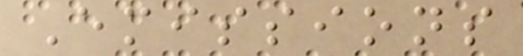Emissions
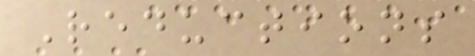Reductions
